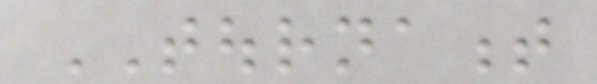TOURNAMENT
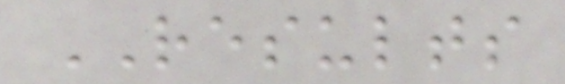RESULTS
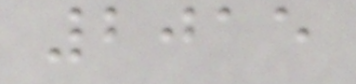2015
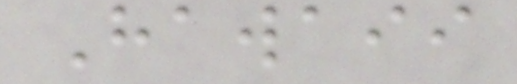Hawaii
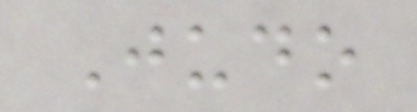Judo
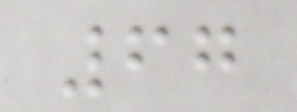67
